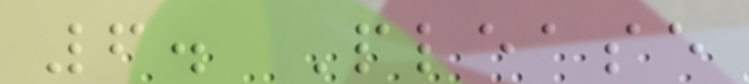6. Please
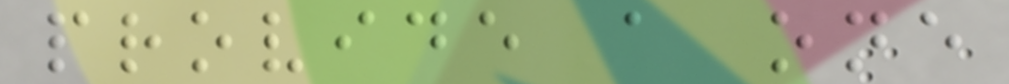provide a one
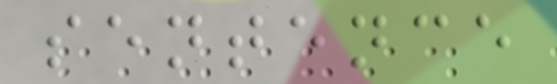sentence
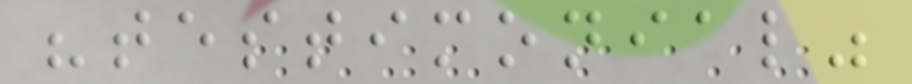"testimonial"
